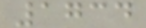1734
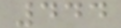444
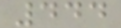444
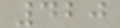420
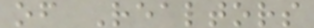of Realtors
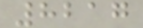8217
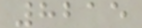8215
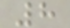8
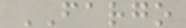FARGO
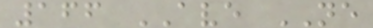166 AVE NE
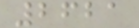2621
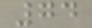74
